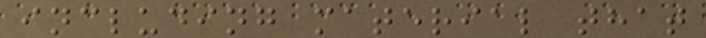including material that
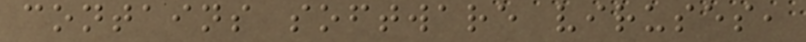contains software viruses,
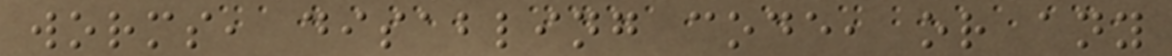worms, disabling code, or any
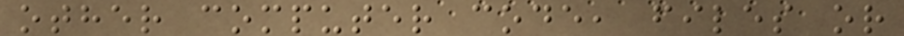other computer code, files or
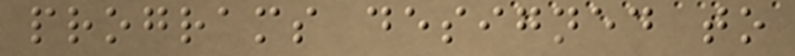programs designed to
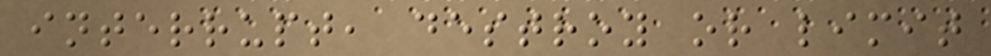interrupt, destroy or limit
